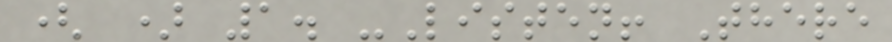( ) 1. -Listen! There
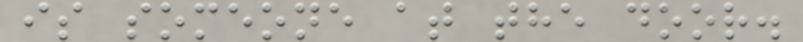is someone at the door.
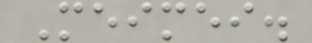Meimei.
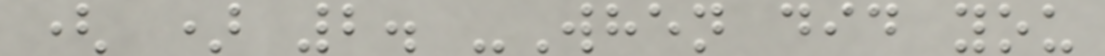( ) 2. -When did you
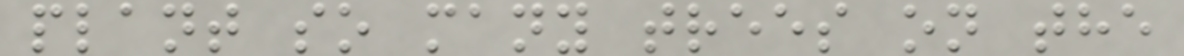plant so many trees on the
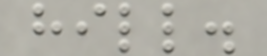hill.
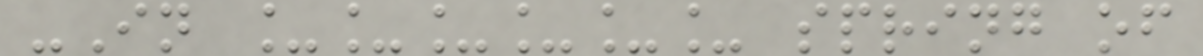-In ______ spring of
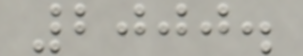2000.
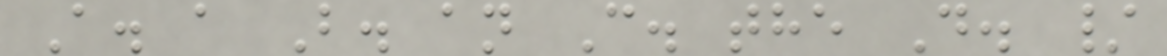A. a B. an C. the D. /
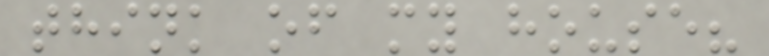think of my house?
